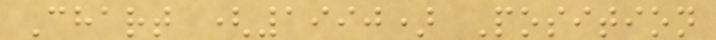Chart (1990) Position
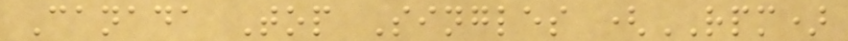Canada Top Singles (RPM)
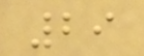29
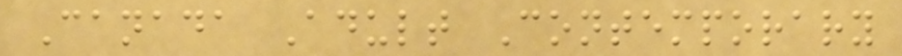Canada Adult Contemporary
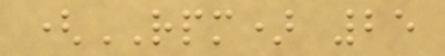(RPM) 25
